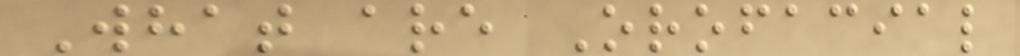What are Orofacial
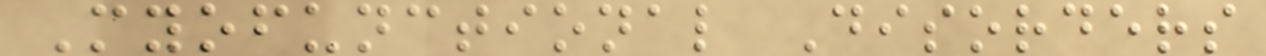Myofunctional Disorders
